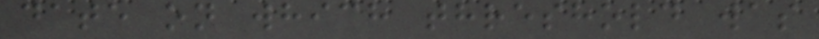date on which threshold was
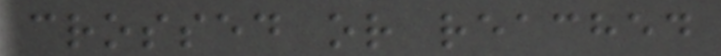crossed or reached
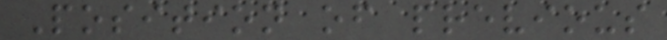Position of previous
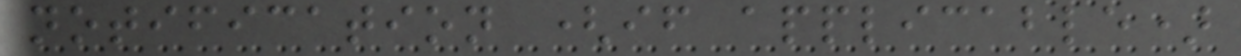notification (if applicable)
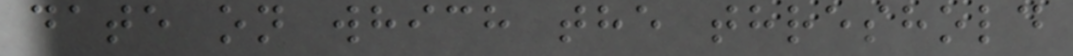date on which the threshold
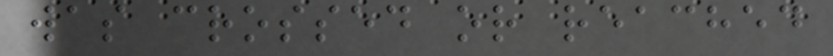was crossed or reached
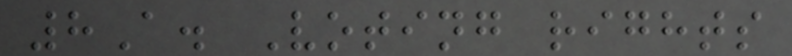8A. Voting rights
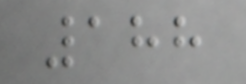188
